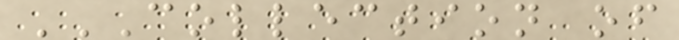COLLECTION OF
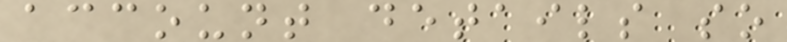account details so
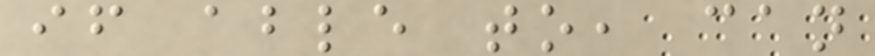if able to, can
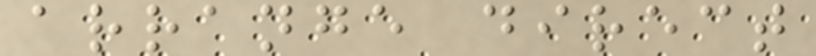arrange direct
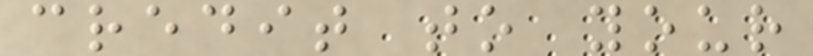credit to your
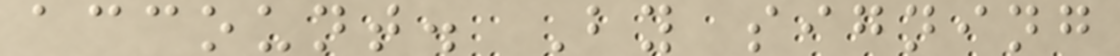account. By signing
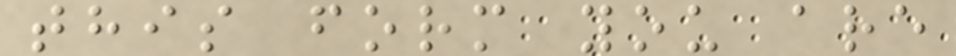this form you are
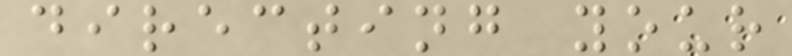directing your
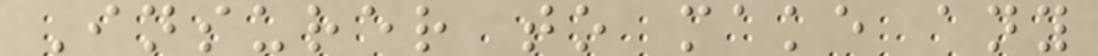Insurer to make any
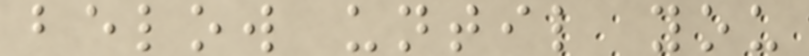below until you
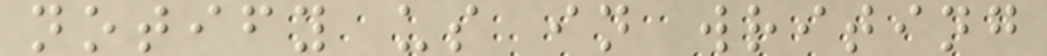notify us in writing
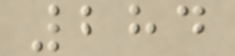284
